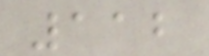112
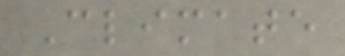Climate
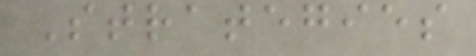Strategies
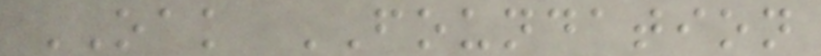OAK FOUNDATION
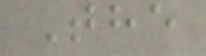The
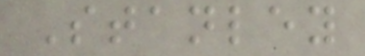Stanley
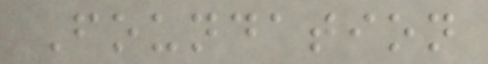Foundation
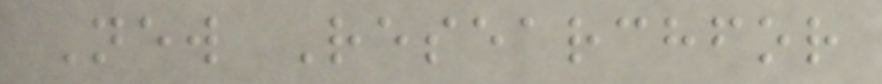New Researchfor
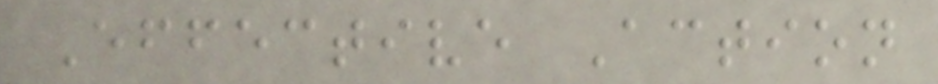Effective Action
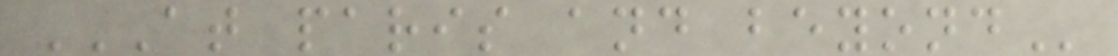AT PARIS AND BEYOND
